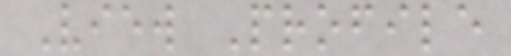View Profile
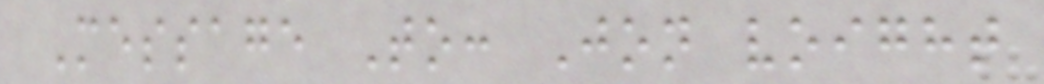Message To: Jon voight
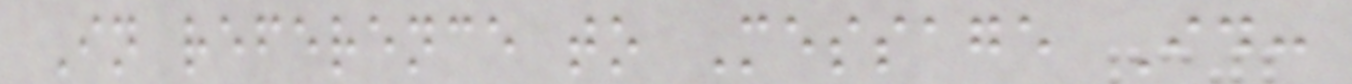In reference to Message Id:
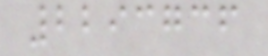2293736
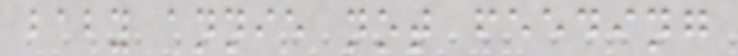baby annie not feeding
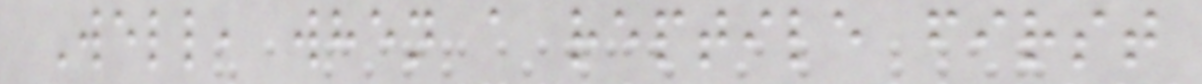Well, when a reptile first
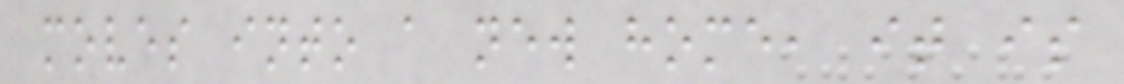moves into a new home, it is
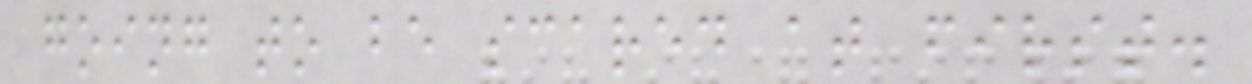going to be scared at first.
